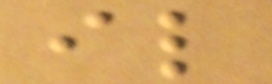il
